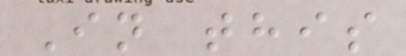In this
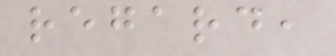regard,
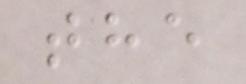the
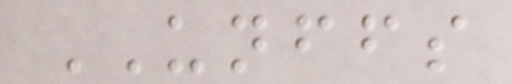UNFFS
